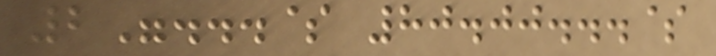2"...$ 80.00...$
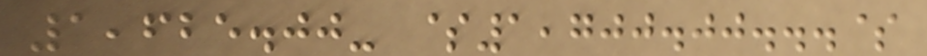1,625.00- $1,700.00...$
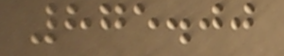875.00
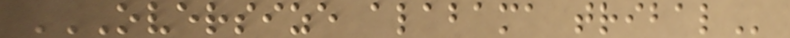OVERSIZE ALABAMA TRIBAL
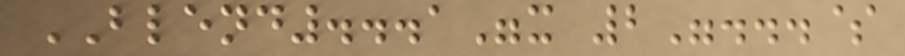BLEND...1"x 2"...$
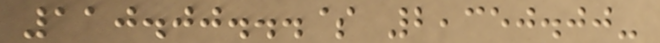110.00...$ 2,350.00-
